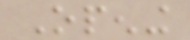Opening
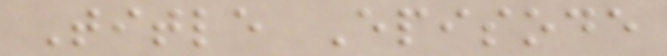Title Episode
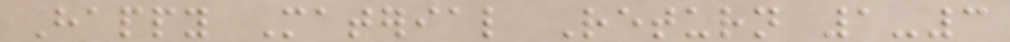Happy Material Return 1-3
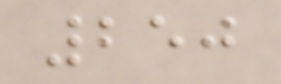250
